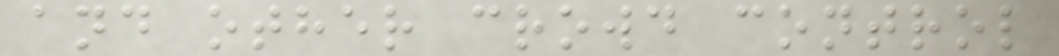and other crowd control
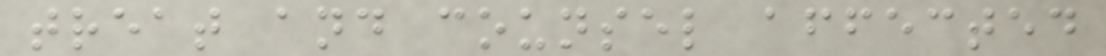treat and counsel affected
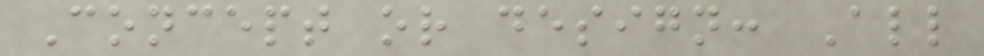Concept or design: All
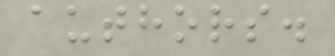authors.
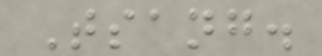Tsang.
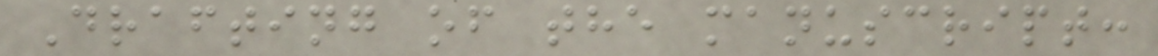Drafting of the manuscript:
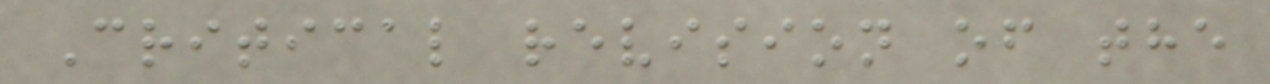Critical revision of the
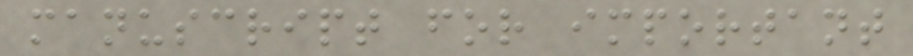manuscript for important
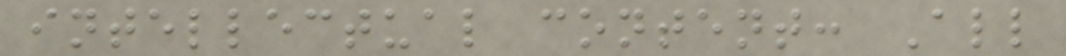intellectual content: All
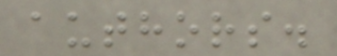authors.
